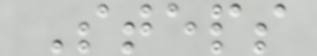Steps
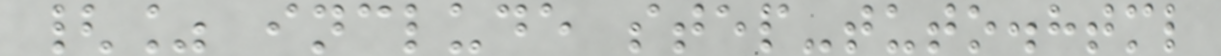{% include step-tuto.html
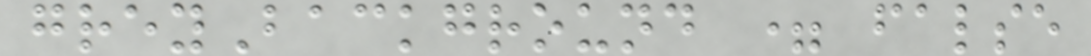greyBackground = false
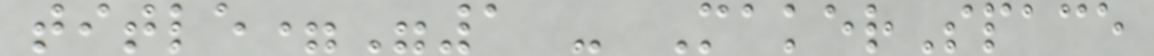title="1 - MakerSpace
